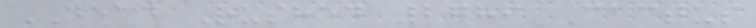DEAD Rushed 2789 Cactus
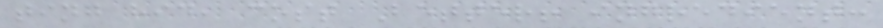ting hid, cost Better! ingredient:
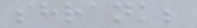shrank;
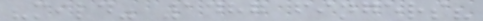"mild" 1487 fingers?
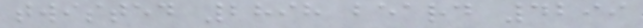twisted 2898 beard 4299
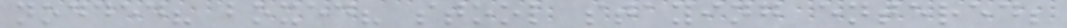nodded? boxed? stool staying entered;
